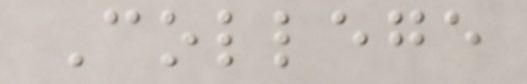College
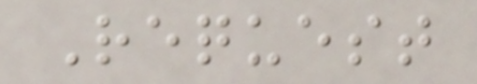Request
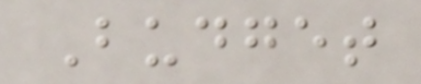Budget
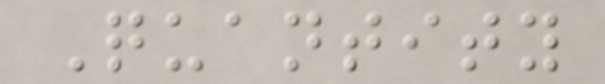Quantity
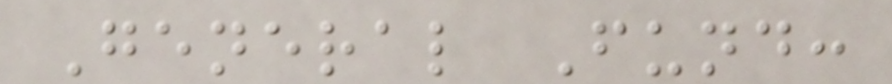General Fund:
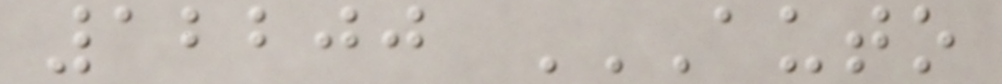12200 AUTO
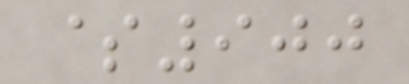$900
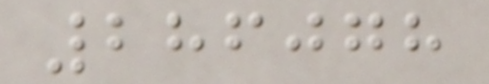286078
